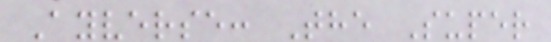Ayverse: The Super
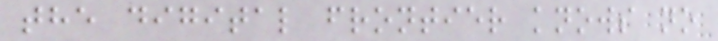the digital frontier knows no
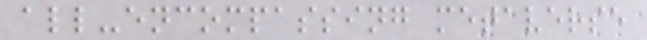all-encompassing metaverse
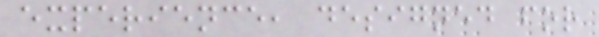experience, designed for
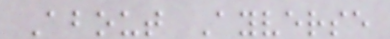About Ayverse
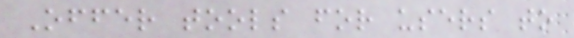Offer tools for users to
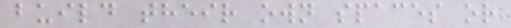build their own spaces or
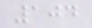104
